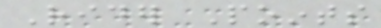Rider Points
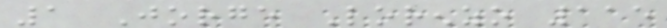1 Jorge Lorenzo 115
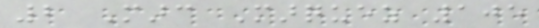2 Marc Marquez 105
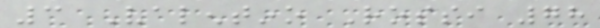3 Valentino Rossi 78
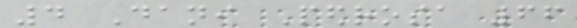4 Dani Pedrosa 66
